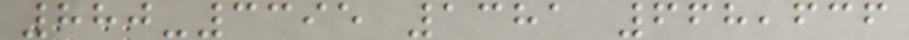880-3395 1381 668,636
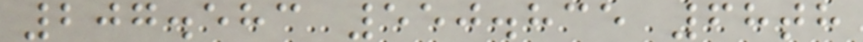207.583 550.835 68th
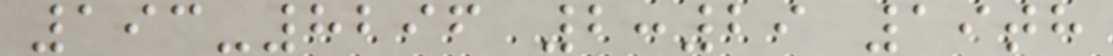193-8296 2:29 19th
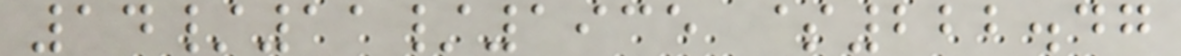14/11/1935 $222.47
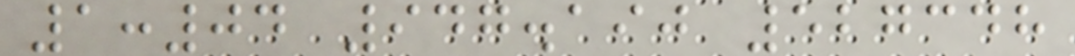1:04 947.190 527348
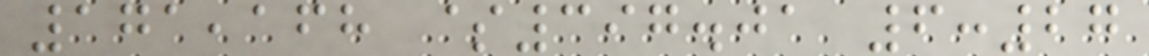171,168 $397.01 6:27
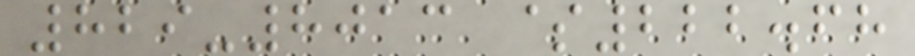829-8013 $222.68
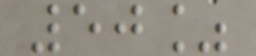50%
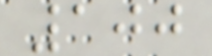100
